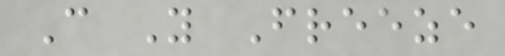Can You Freeze
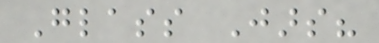Glass Jars?
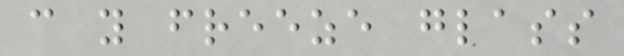can you freeze glass
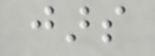jars
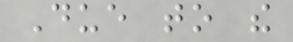Due to the
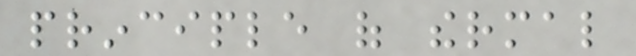principle of thermal
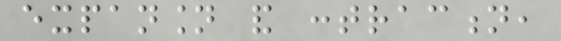expansion and contraction,
